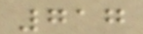717
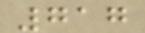717
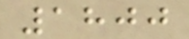1800
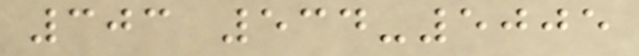303 534-5005
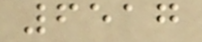6517
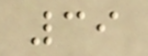39
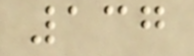137
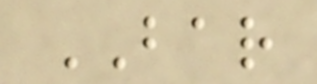BAR
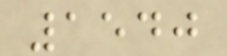1540
